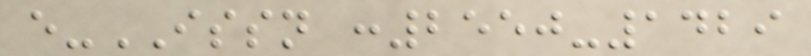e-ISSN :2550-1429
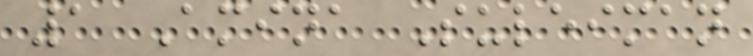1 Amina Suleiman
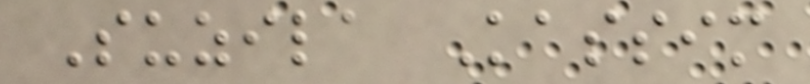Suzila Kassim
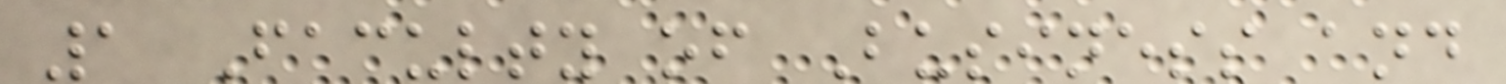1 Faculty of Business and
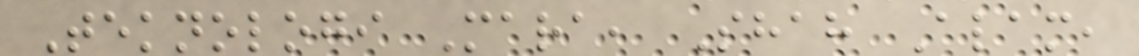Teknologi Mara, Shah Alam,
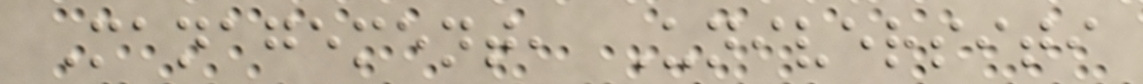Management, Universiti
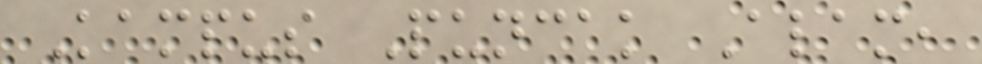Kampus Puncak Alam,
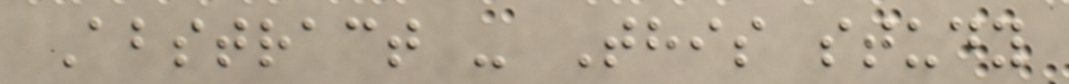Abstract - This study
